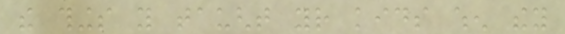the things you taught your kids when they
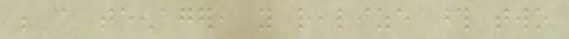be a teenager, you realize those two
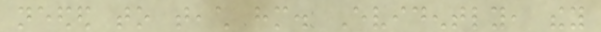needed to teach him. Evidently, they
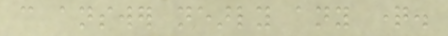can answer nearly any question.
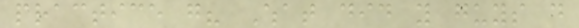practice go? What did you guys do
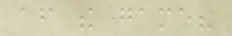after the game?
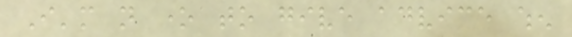I'm not one to give advice when
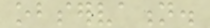observation.
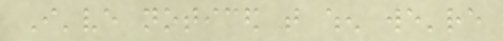I've noticed that when we're
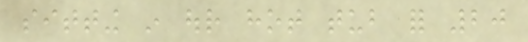sitting in our hot tub for 20
